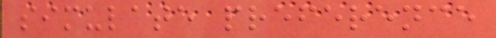simulate preference
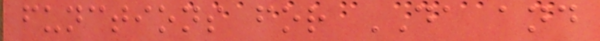functions for DA and
